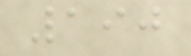190
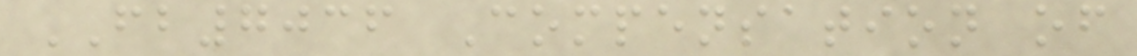FB7036 Compensation of
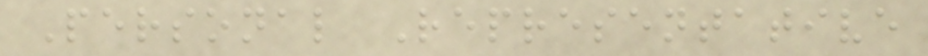Personal Representative
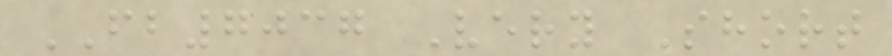FB7037 Very Short
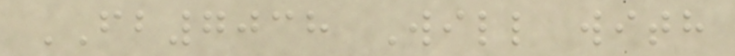FB7038 Will with
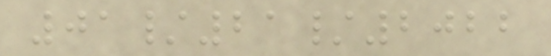01/21/2022
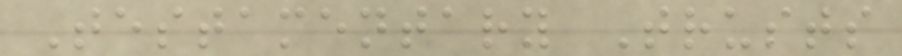Testamentary Trusts
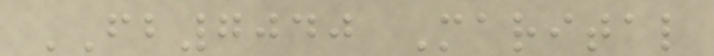FB7040 Marital
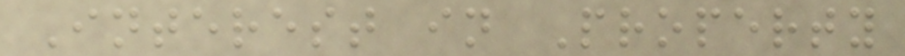Interest in Property
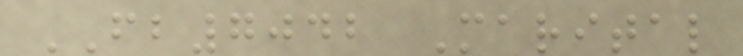FB7042 Marital
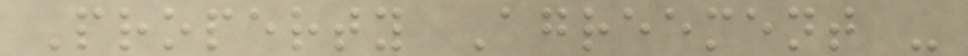Property Agreement -
